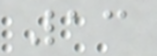13
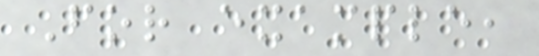For example,
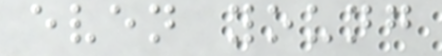even young
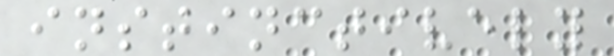instinctively
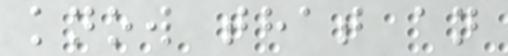know that an
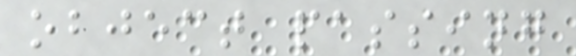object passing
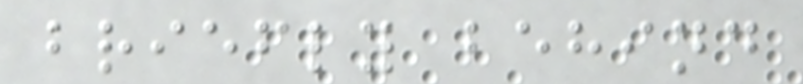briefly behind
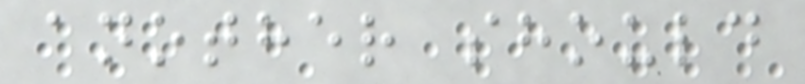another should
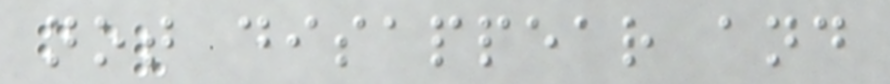not disappear and
